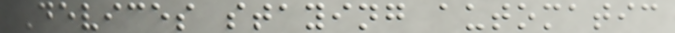Devices staying automatic
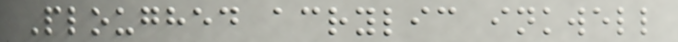Ploughed acrylic inkwell
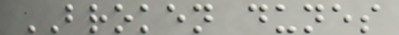BROKEN dunes
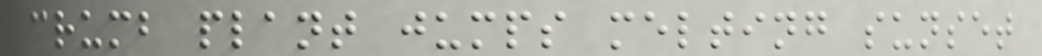crumb plant jumps melting sunset
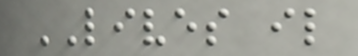LIVES il
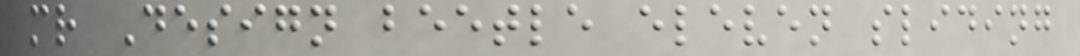mr Design beetle eleven sliding
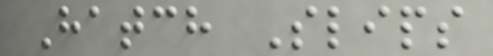Hatch Slips
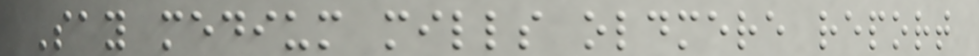Say medium mills oldmere report
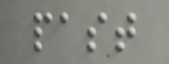past
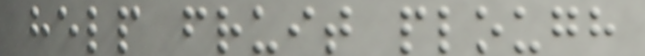help fruit plough
